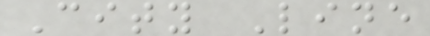City Line
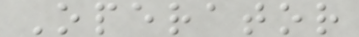Operator
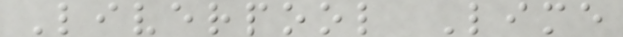Liverpool Lime
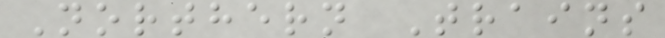Northern Trains
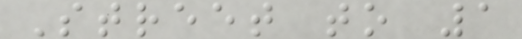Street to 1
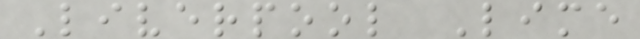Liverpool Lime
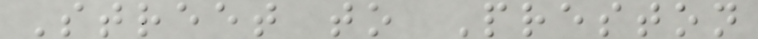Street to Preston
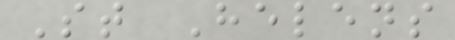St Helens
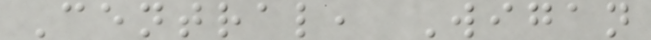Central, Wigan
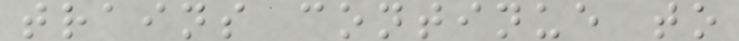trains continue to
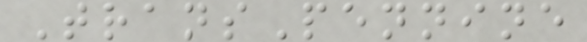TransPennine
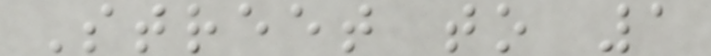Street to 1
